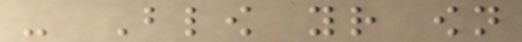- Blow your own
